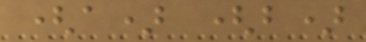(a) (b)
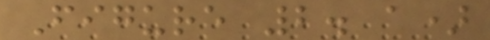Figure 2. a)
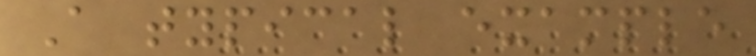A typical example
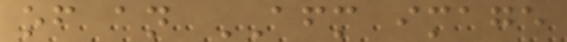of an AFM image
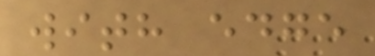with edge
